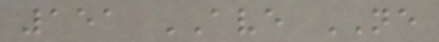151 AVE NE
